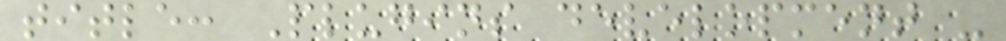title: Plugins development -
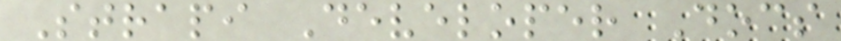Strapi Developer Docs
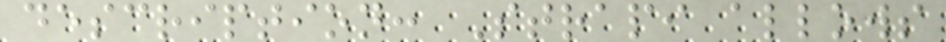description: Strapi allows
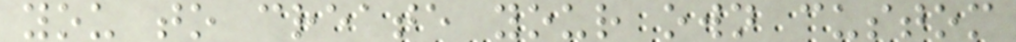you to create your own custom
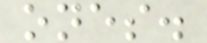ones.
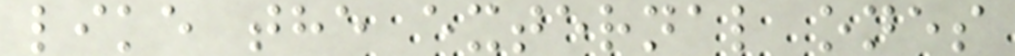like the external ones
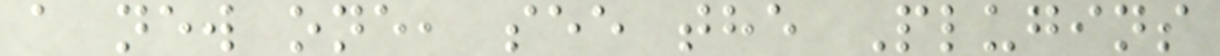a new one, see the Plugins
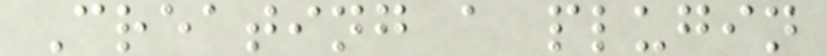Creating a plugin
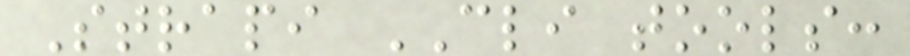Strapi CLI tools:
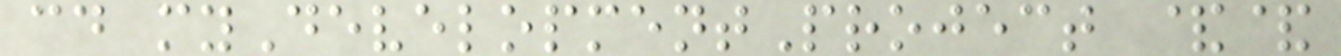cd myDevelopmentProject &&
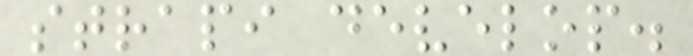strapi develop.
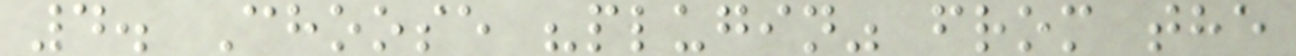4. Choose "plugin" from the
